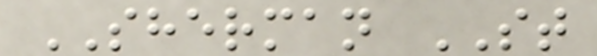SHERMAN ST
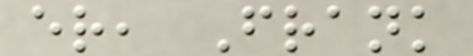er, Frank
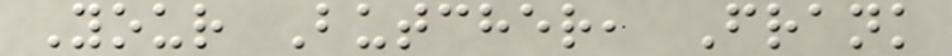Your Butcher, Frank
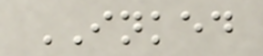INKED
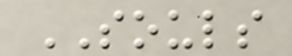SOULS
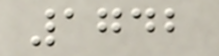1742
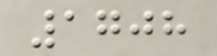1708
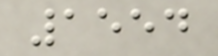1554
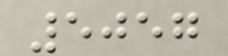5057
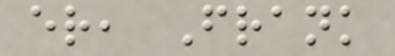er, Frank
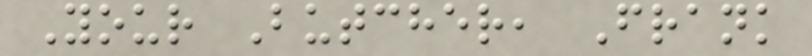Your Butcher, Frank
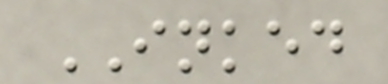INKED
